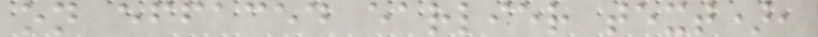on effaced earlier text),
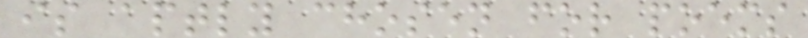is aptly chosen for poems
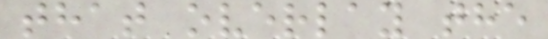that overlay the
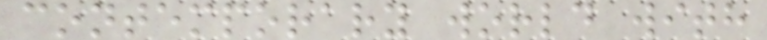contemporary world with
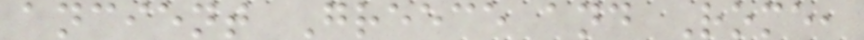ancient Greece and Rome,
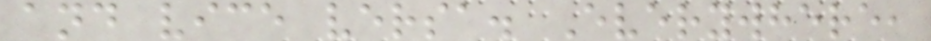and vice versa. Everywhere,
